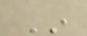In
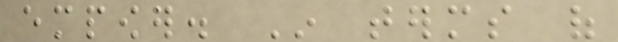empower. In terms of
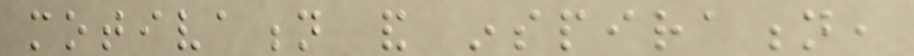motivation and inspiration,
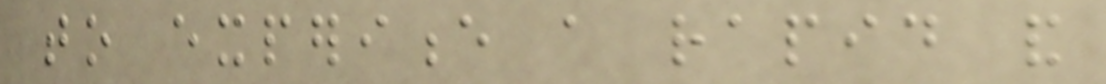to experience a rapid and
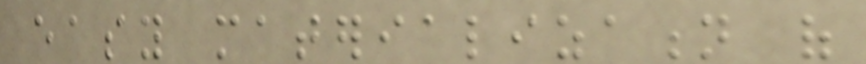easy materialization of
